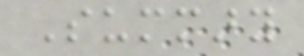Summary
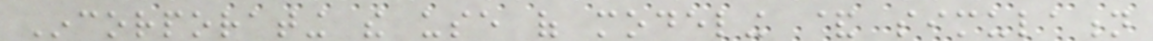Incorporating the use of modeling & simulation
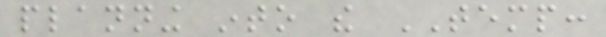planning into the TEMP:
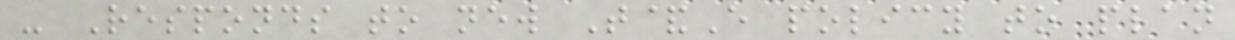- Responds to new T&E policy to plan
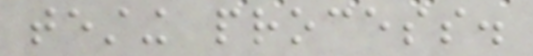testing process.
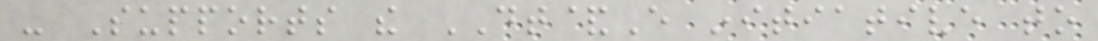- Supports the DT&E initiative to
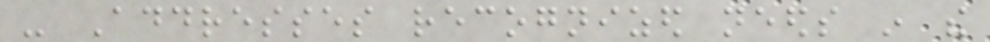- Addresses recognized needs in the
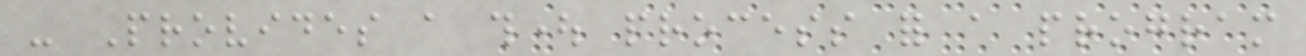- Provides a thought process for a program
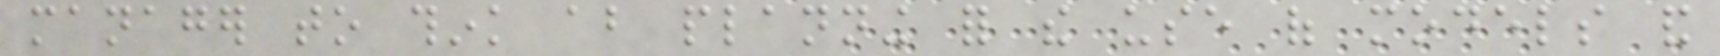manager to think about planning for the use of models and
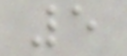5
